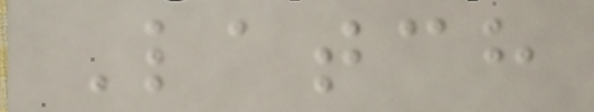Latch
